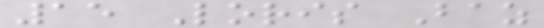15 Loris Baz
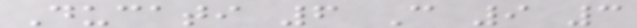Ducati 6 C 9 3
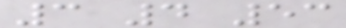3 4 53
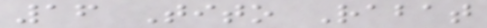16 Tito Rabat
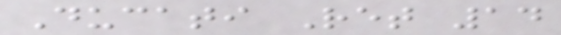Ducati Ret 14
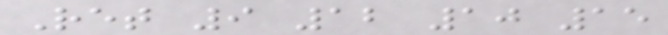Ret 9 12 10 15
